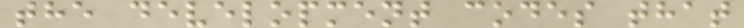the development codes that
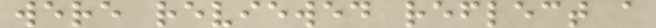were reviewed reflect a
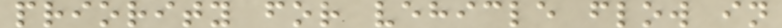priority for vehicle flow in
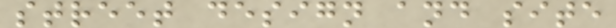street design and site
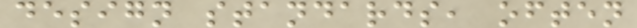design standards, often
